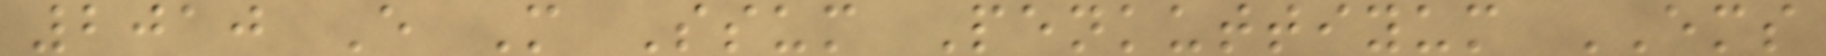2010 E M Ssum Penkuttiyum EMS
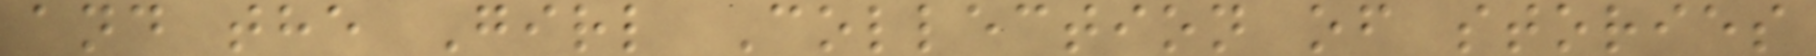and the Girl Collection of stories
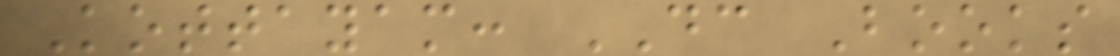Kottayam: DC Books
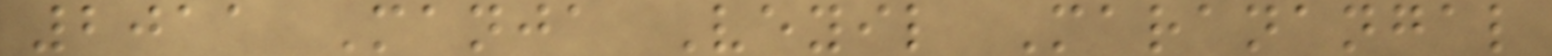2011 Manja Veyil Maranangal
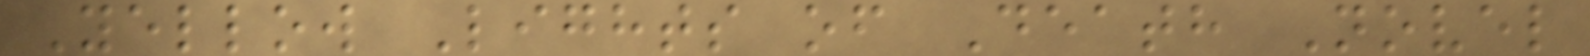Yellow Lights of Death Novel
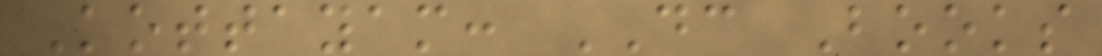Kottayam: DC Books
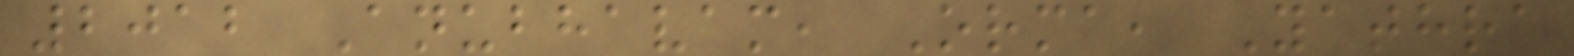2012 Anubhavam, Orma, Yathra
